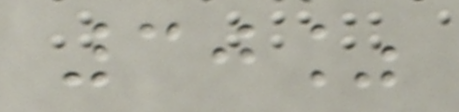30%
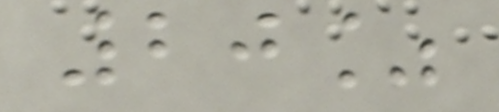20%
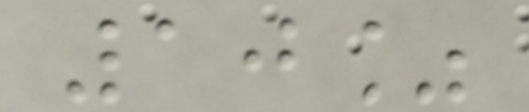10%
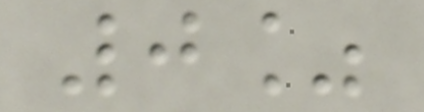0%
